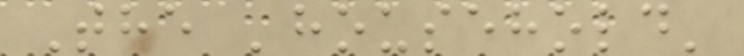The 'household'
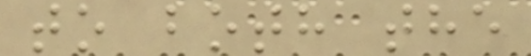to both the
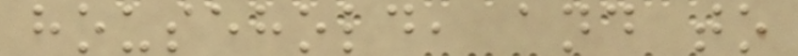household, and to
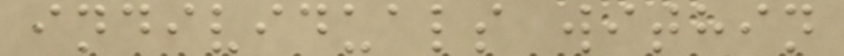individuals within
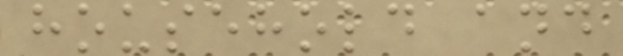household and
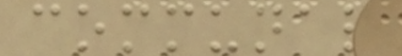communal
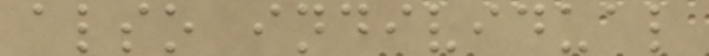also individual
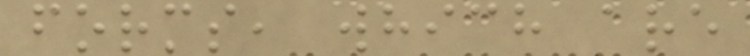forms, which are
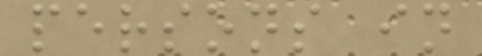persons in
